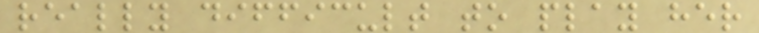really difficult to play her
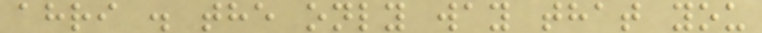ahri . the only way that you
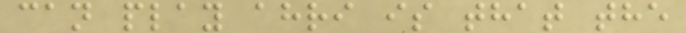can play ahri is that the
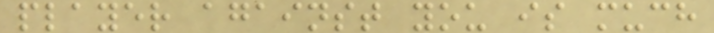player against you is much
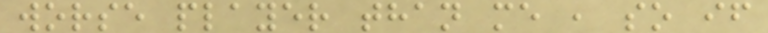worse player than me , so if
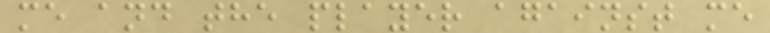me and the player against me
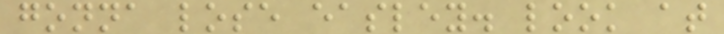gonna lose easley. look at
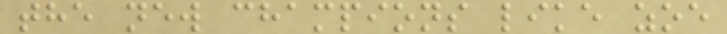the new champions like zoe
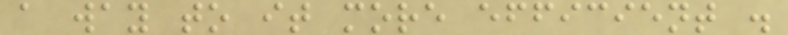a way to it more efficient .
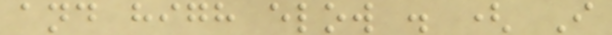and high elow . ( I
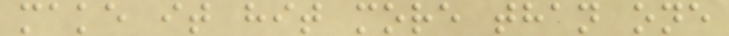make it hit more than one
